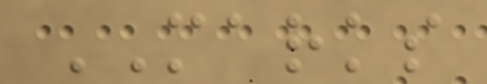MARKS
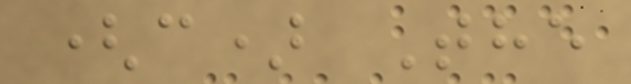(c) The
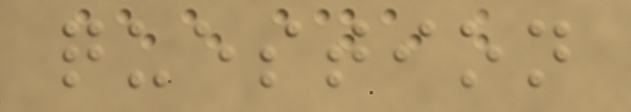question
